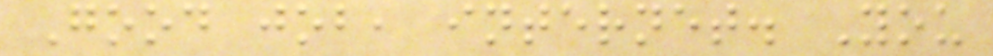Good job, internet. You
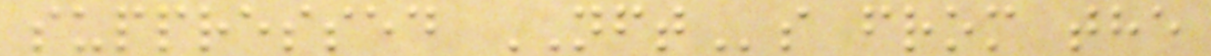suppressed NFTs from the
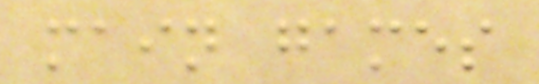main games
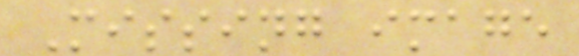Missing image
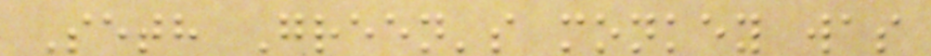Seth Green's monkey was
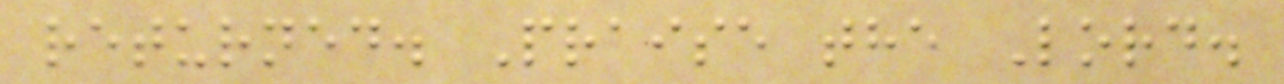returned. Praise the Lord.
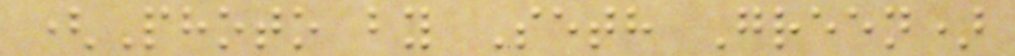(Photo by Seth Green)
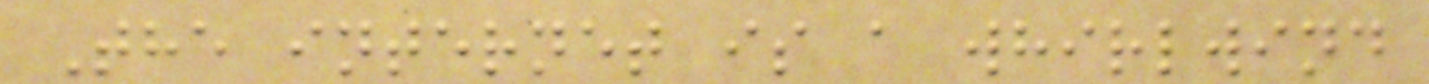The internet is a whirlwind
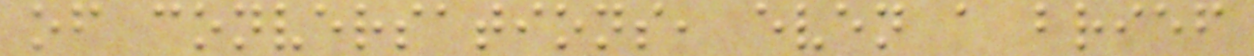of conversations, even a brief
